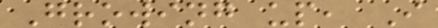Growing up, I
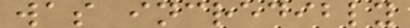was incredibly
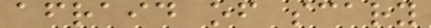afraid of scary
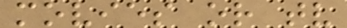movies or tv
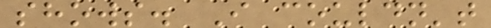shows. I couldn't
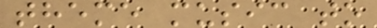theme music to
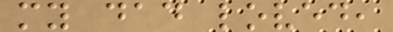my dad loved,
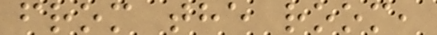from the room,
